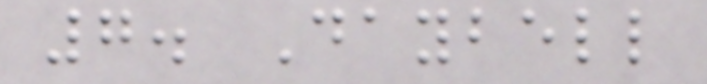7. Daybell
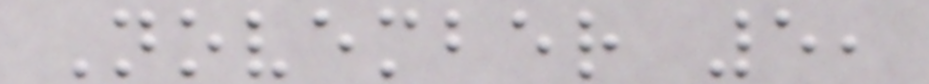November 5,
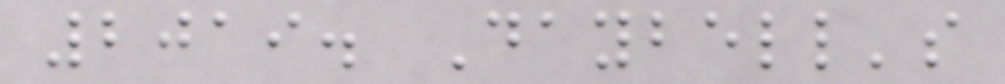2019. Daybell's
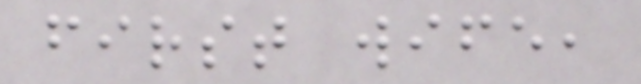first wife,
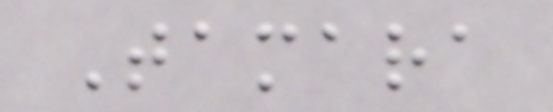Tamara
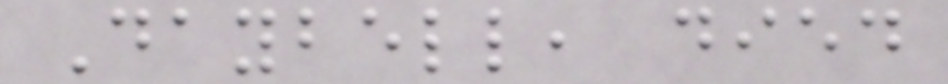Daybell, died
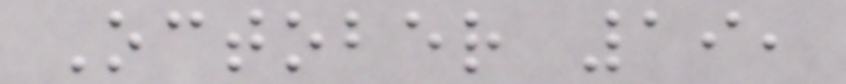October 19,
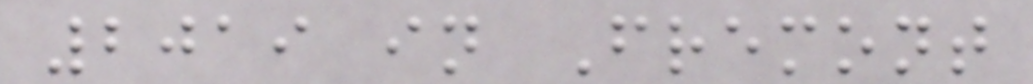2019 in Fremont
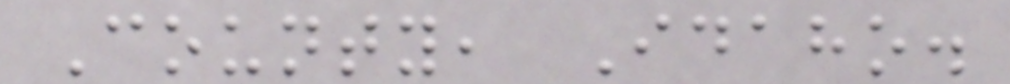County, Idaho.
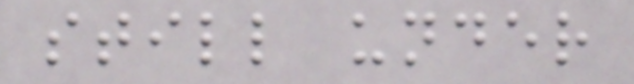still under
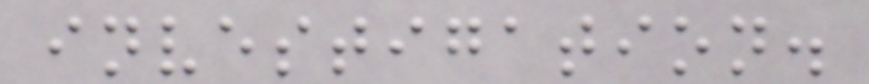investigation.
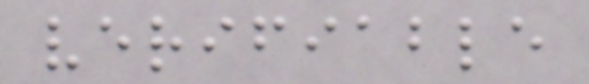verifiable
